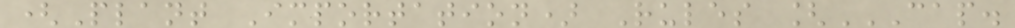(Plant Importation) Rules [CAP.
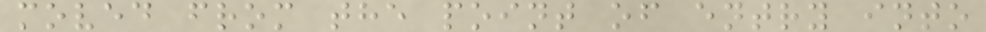moved from the point of entry into
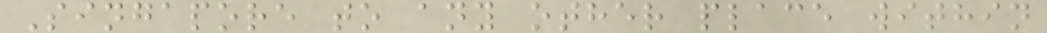Singapore to any other place within
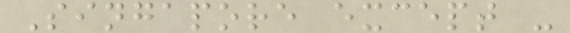Singapore except -
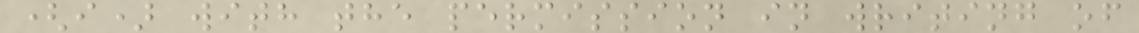(i) with the permission in writing of
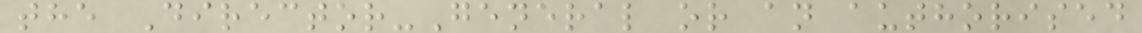the Director-General or an authorised
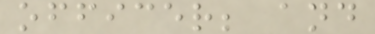officer; and
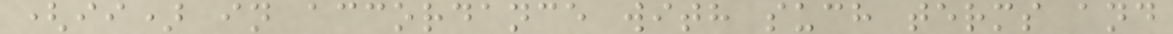(ii) in accordance with such terms and
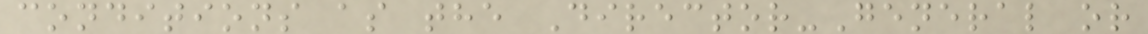conditions as the Director-General or
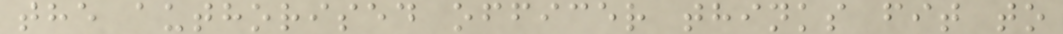the authorised officer thinks fit to
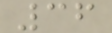36
